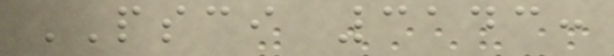PSCI 3143:
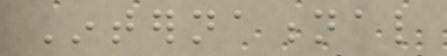International
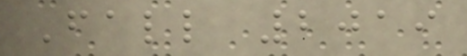Fall 2019
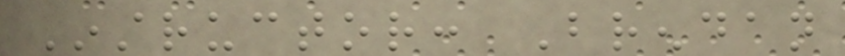Instructor: Brendan
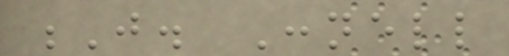J. Connell
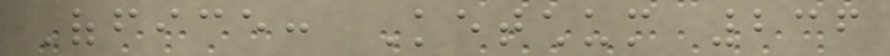Office: Ketchum 236
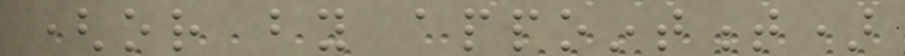(or by appointment)
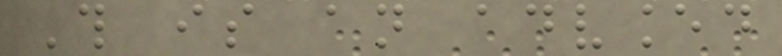This is an advanced
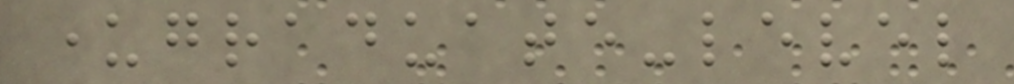undergraduate-level
